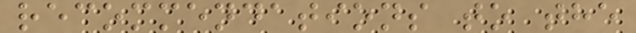recommendations to the
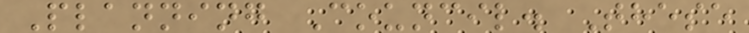Planning Council. These
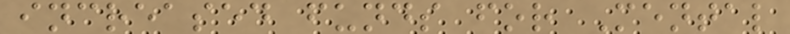increased funds for Mental
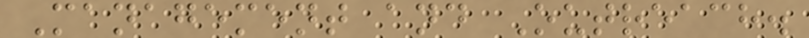Management and Outreach.
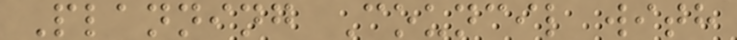Planning Council with
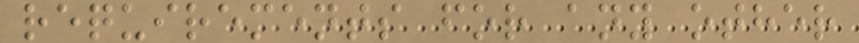requirements for any other
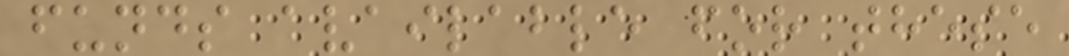funds available for these
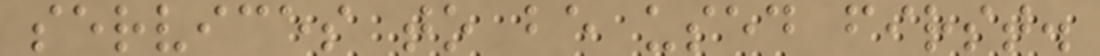services to be used first.
